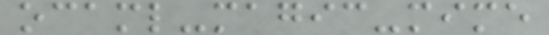ocaml-magic-mime
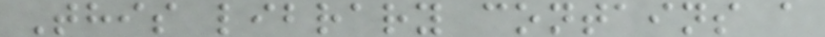This library contains a
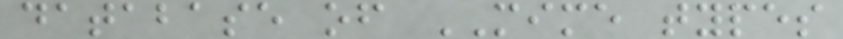database of MIME types
